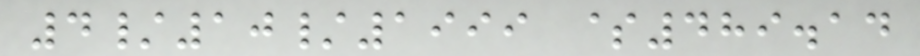4/10/1999 $489.14
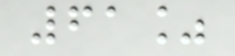61%
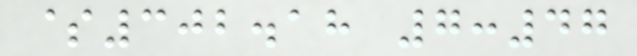$302.18 7:47
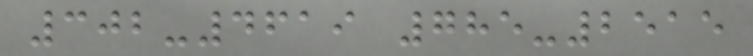302-4619 785-2515
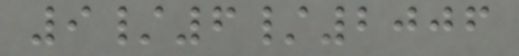9/6/2006
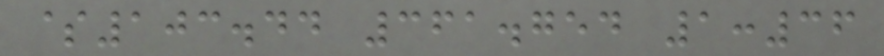$103.44 361.754 1:36
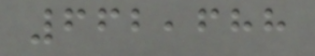662,688
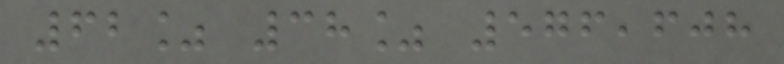62% 38% 576,608
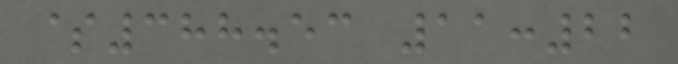$388.53 11:22
